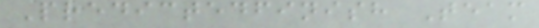Predictedfinish Team
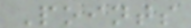Points
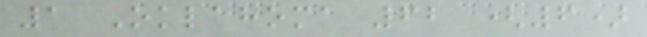1 Oklahoma 62 (6)
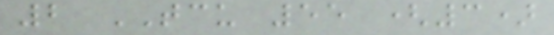2 TCU 55 (3)
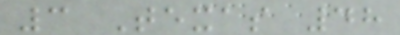3 Texas 48
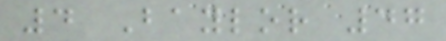4 Baylor 47
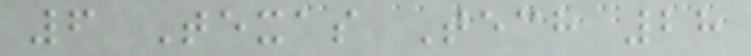6 Texas Tech 28
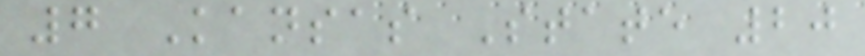7 Kansas State 20
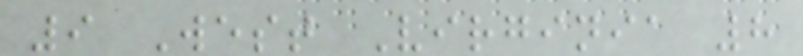9 West Virginia 8
